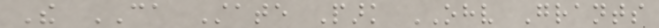The CA State Park OHV Grants
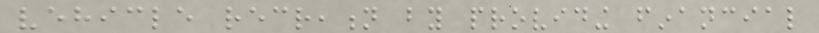vehicle recreation by providing financial
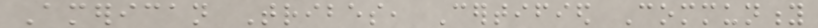American Tribes, Certified Community
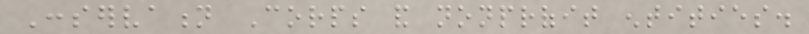Conservation Corps and nonprofit entities.
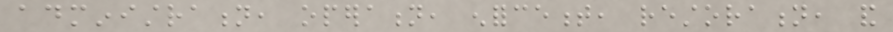administration, operation, enforcement, restoration, and
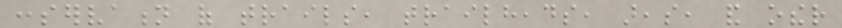conservation of trails, trailheads, areas, and other
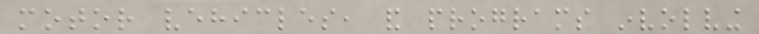motor vehicles, and programs involving
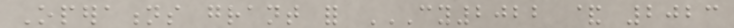Operations grant for CY2022 & 2023
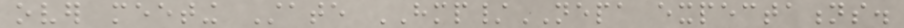over meeting State HMP/NEPA expectations.
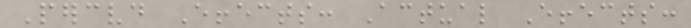Perceived Effects: Actual Effects:
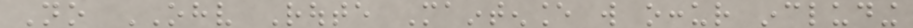No OHV Route Maintenance will occur including
